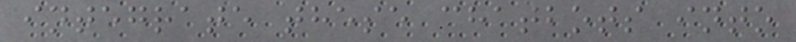integrate these chatbots into
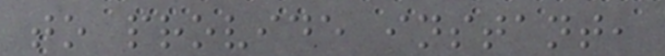to provide instant,
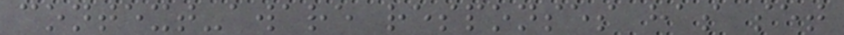context-aware responses has set
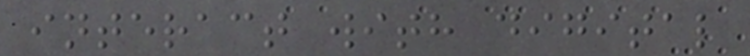interact with digital
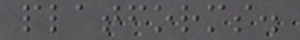platforms.
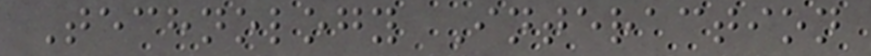Technology Interaction
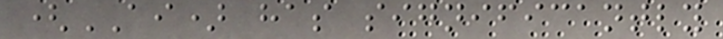(AI) has significantly
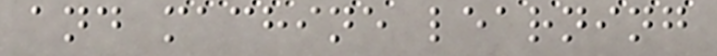and machine learning
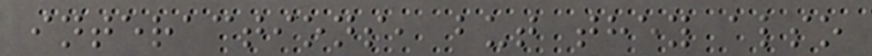interactions, but they also
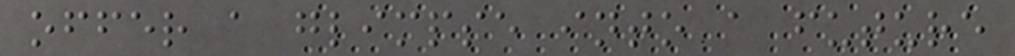offer a glimpse into a future
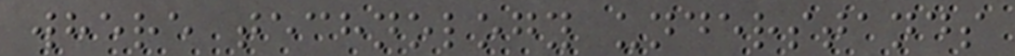where technology understands
